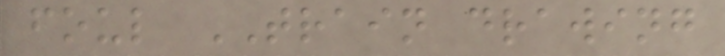foul TRAIN drawing
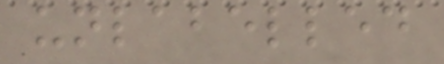unlabelled
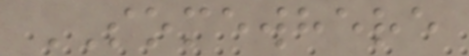SOMEWHERE
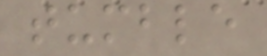tumble
